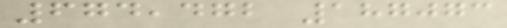674,472 187073
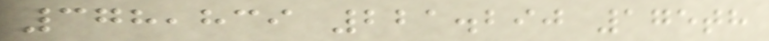378,839 221.290 175th
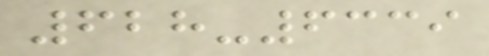628-6339
